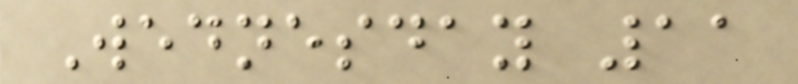Wednesday 11
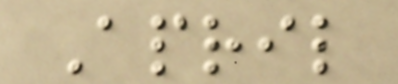April
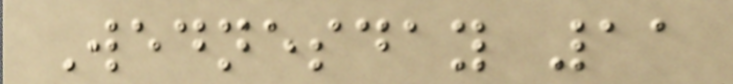Wednesday 11
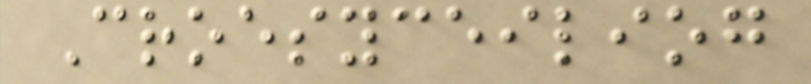Croesyceiliog
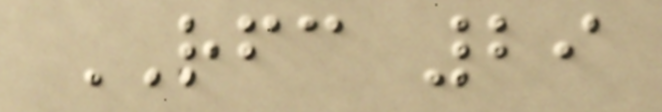RFC 29
